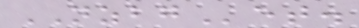NZBGet.
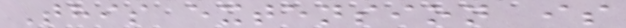This extension is
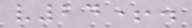v24+.
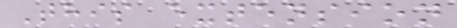This extension
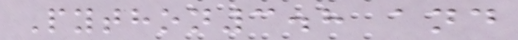Python3.8 and
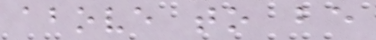above to be
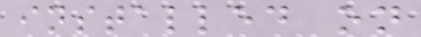installed on
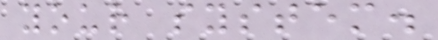your system.
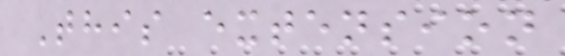This extension
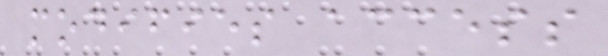modifies access
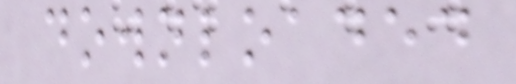downloaded
